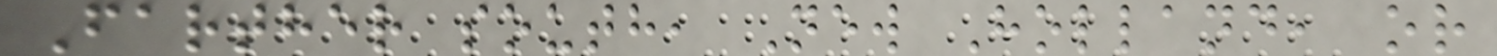Farther south, New Holland, or
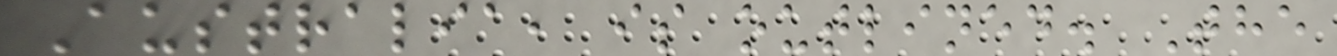Australia, is outlined. The
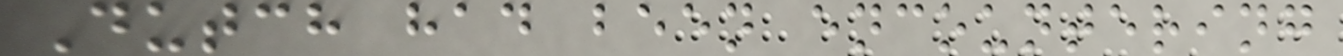Dutch had been encountering
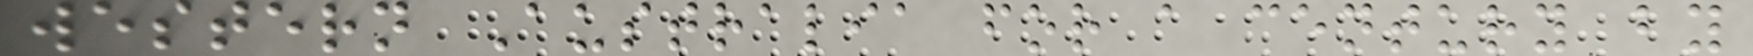western Australia for a century by
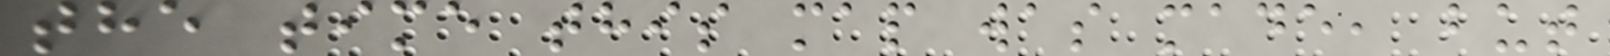the time this map was made, but
